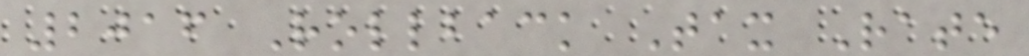2016 Rollback Tax Rate
